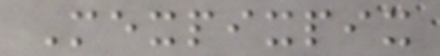Mexpixpix
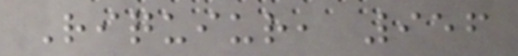Riquiur, 956
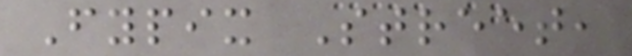Fypix Street,
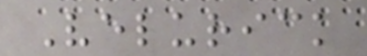Velurick
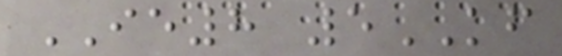IE8 5KF
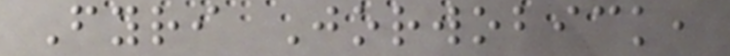Fyri Jorwobick,
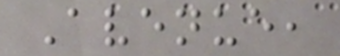Avenue,
